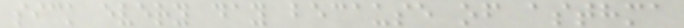sick every day because of asthma
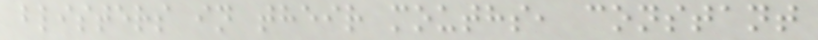blisters in their mouths, constant
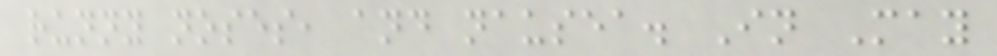runny noses, and nausea. In May
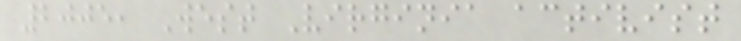2005, West Virginia activist
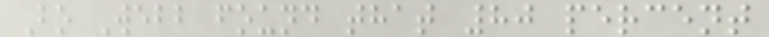Bo Webb found that 80 percent
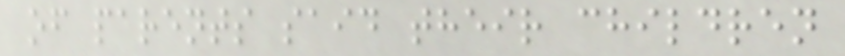of parents said their children
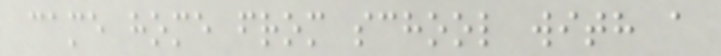came home from school with a
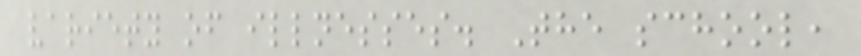variety of illnesses. The school,
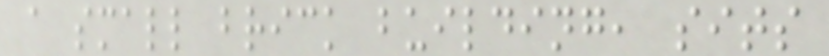a small brick building, sits
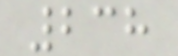238
